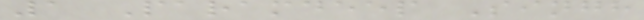1 Paramdeep Singh
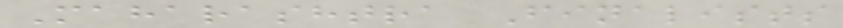Maharashtra Finalists
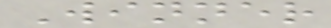Winner
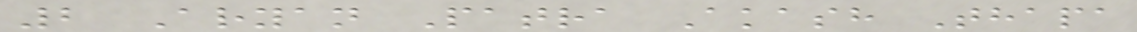2 Aryan Patra Akash Thapa
